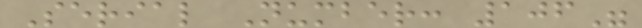Serial Number: 106"
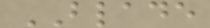BLADE
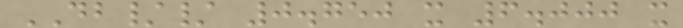DB// 0.750 x 6.000 x
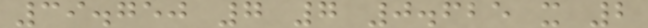39.750 7 7 0.625 x 2
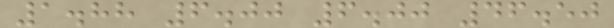1.88 6.00 6.00 46.50
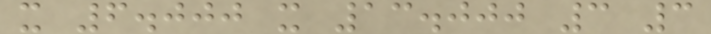x 6.000 x 13.000 3 3
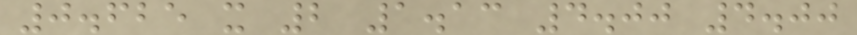0.625 x 2 1.13 4.00 4.00
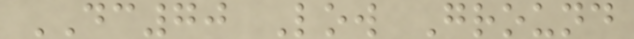DC70 Low Ground
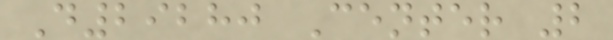D29280 Center 2
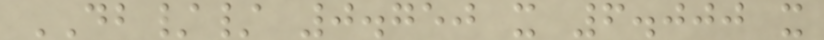DB// 0.750 x 6.000 x
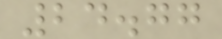24.77
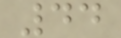44
